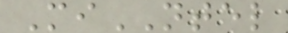MiNTEL
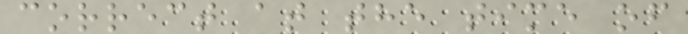correct at the time of
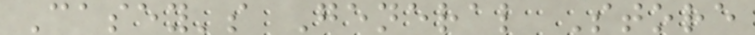Casey's General Store
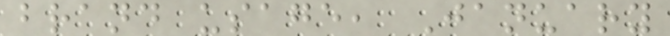brand usage, January
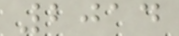2014
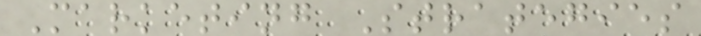Marketing Strategies
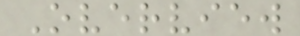Overview
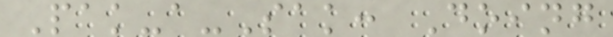Pak-a-Sak: Doing
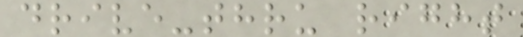drive-thru right
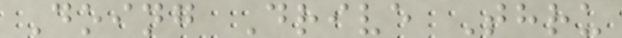Doing Drive Thru
